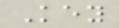Key
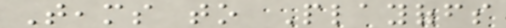Teams to Playoffs
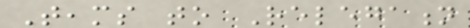Teams to Relegation
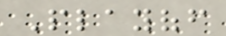Playoff
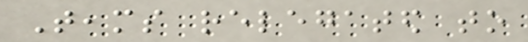Teams relegated to
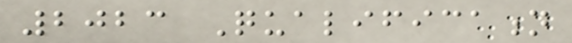2023 Qualification
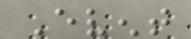Event
